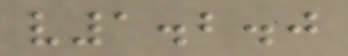v1.2.0
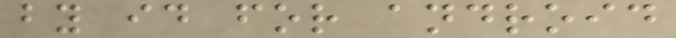by id for android
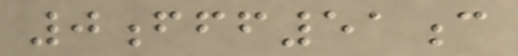0fff51c
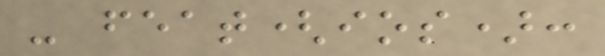- feat(ios):
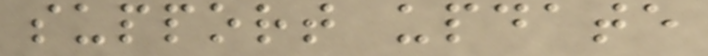support update
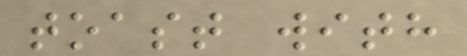toast with
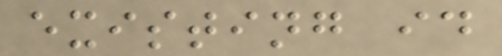existing id
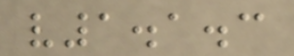v1.1.3
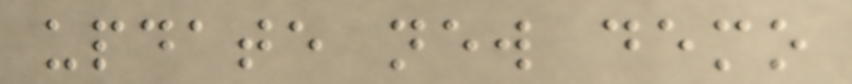update new demo
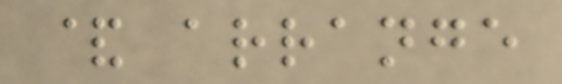& arrange
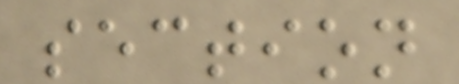section
